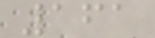161
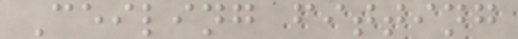Ceiling fitting
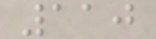110
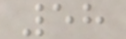58
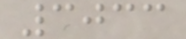3033
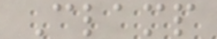Clamp
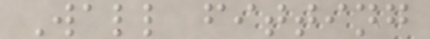Wall fitting
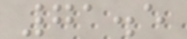71.5
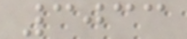3033
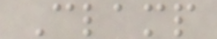Clamp
